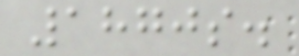1870s.
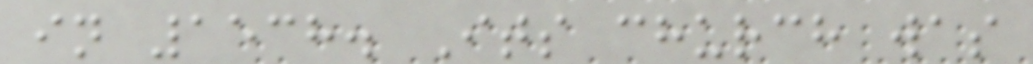in 1538. Its church was
